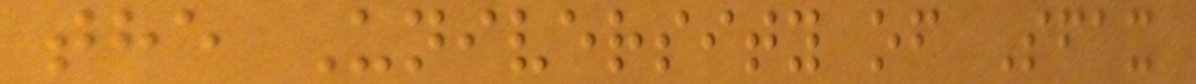the University of Sfax
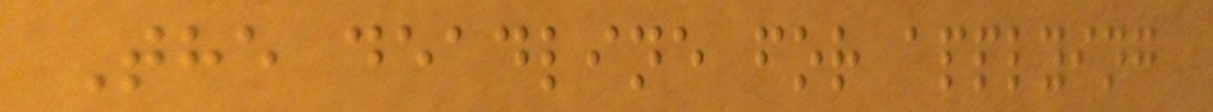The deadline for applying
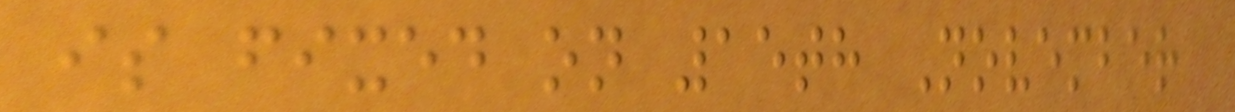is fixed on 15th November
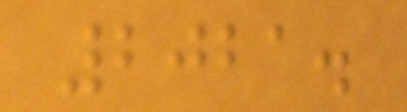2021.
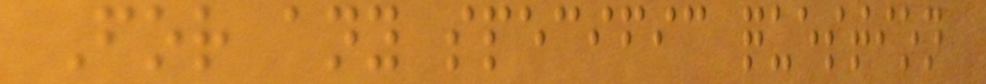For any specific question
